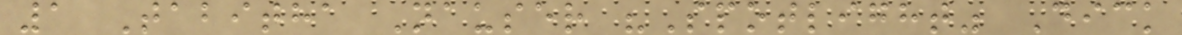1 Tabitha Nauser "Spotlight" Dick
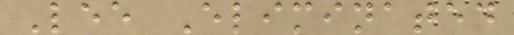Lee Eliminated
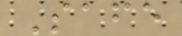Safe
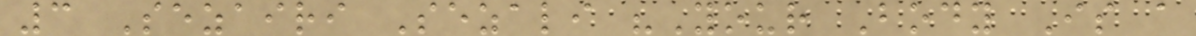3 Sezairi Sezali "Your Body Is a
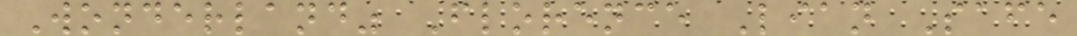Wonderland" Florence Lian Safe
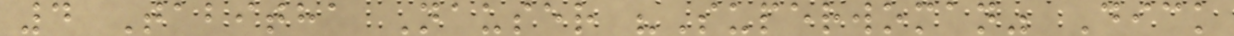4 Tabitha Nauser "Superwoman" Dick
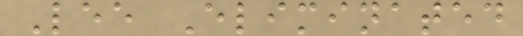Lee Eliminated
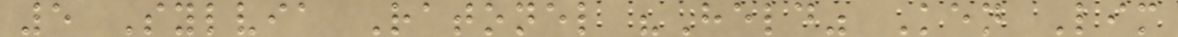5 Sylvia Ratonel "Held" Ken Lim
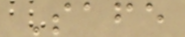Safe
